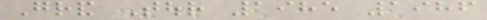Grand Tour 1985 1986
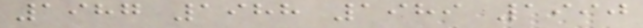1987 1988 1989 1990
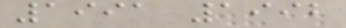1991 1992
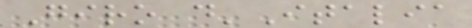Giro d'Italia
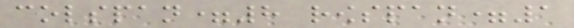colspan=8 rowspan=1
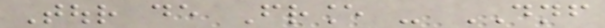Tour de France - DNF
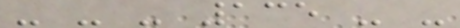- - - 135 - -
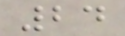24
